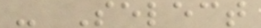- Select
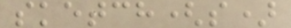sketch(s)
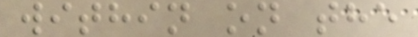within on the
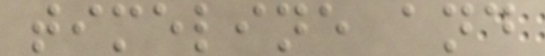timeline and
